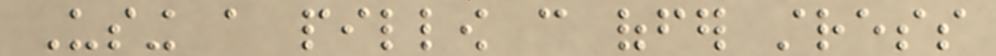Using a pillow can offer stress
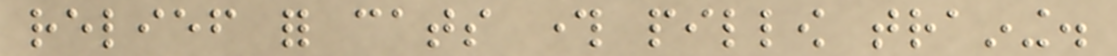relief for cats through pillow training.
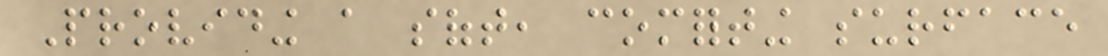Providing a soft, comforting surface
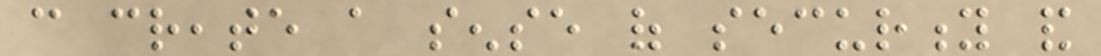can create a sense of security and
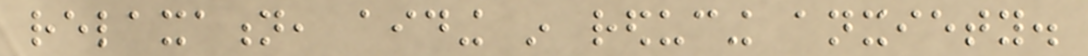relaxation, aiding in reducing anxiety.
